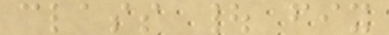class | fix
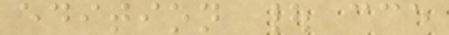edition | cce
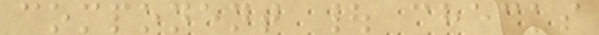component | checks
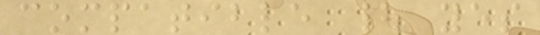compatible | yes
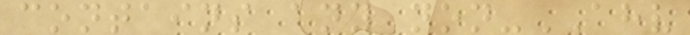contains any non-AHV
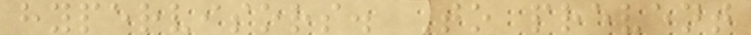hypervisors. To prevent
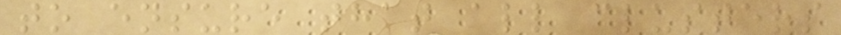to ensure that all clusters
